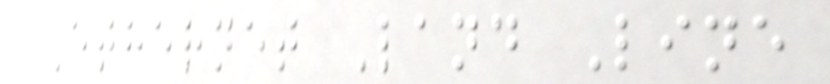Ethernet Land Line
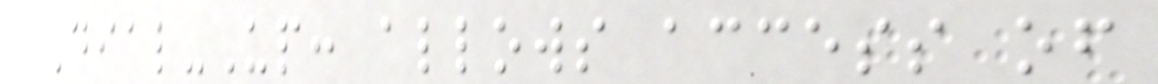Dial-Up: allows access of
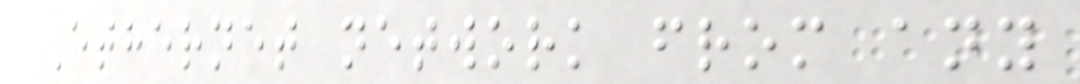Ethernet network from any
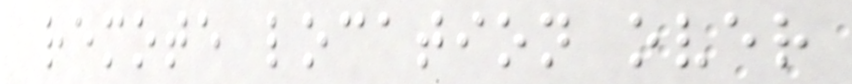remote location over
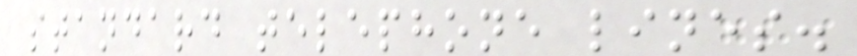standard telephone lines.
